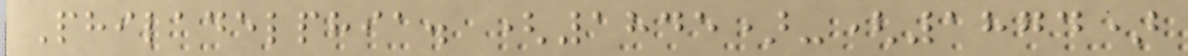Philadelphia. (1845)-(1874)
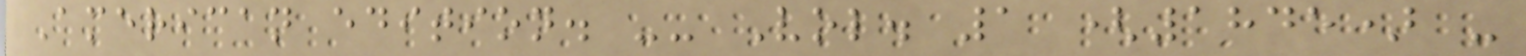American edition. -- Vol. 1 (1845) -
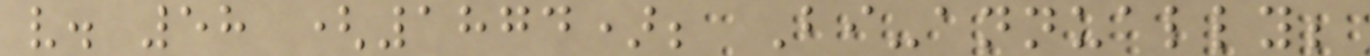v. 58 (1874); Bi-annually;
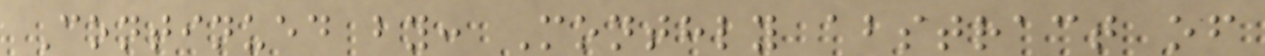Continued by: Monthly abstract of
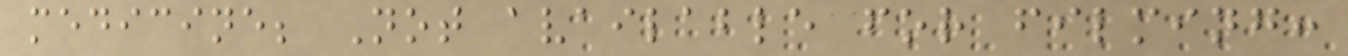medicine; Not available for filming:
